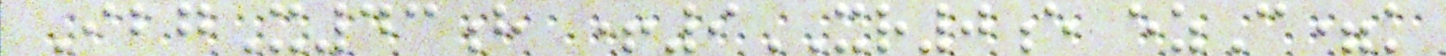IbgX43h +9XR0e ezC=k
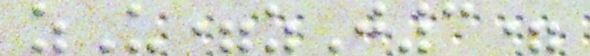zU=zJ3=
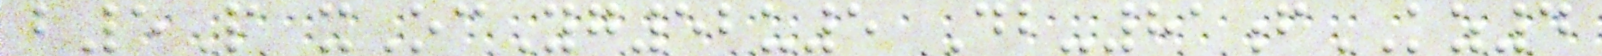b5P xOcYg52u5 Db-81fKZ4
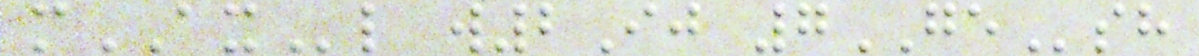mAXl w2Ij 7GEsh
